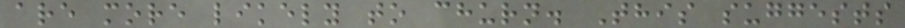are more likely to churn. This suggests
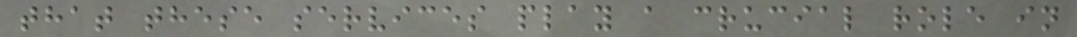that these services play a crucial role in
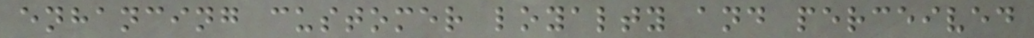enhancing customer loyalty and perceived
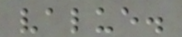value.
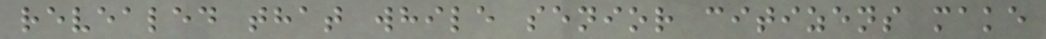revealed that while senior citizens make
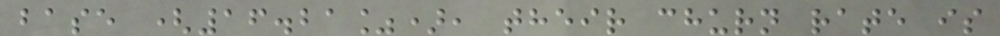base (16.21%), their churn rate is
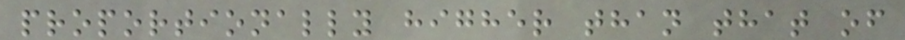proportionally higher than that of
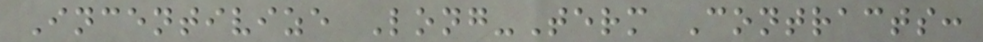Incentivize Long-Term Contracts:
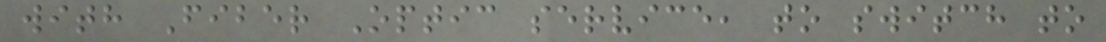with Fiber Optic service, to switch to
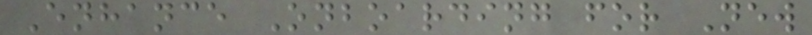Enhance Onboarding for New
